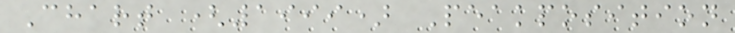Chart (1999) Peakposition
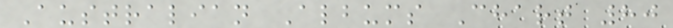Australian Albums Chart 80
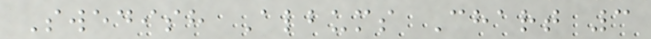Swedish Albums Chart 3
